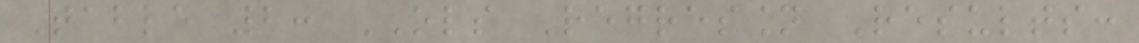Table 2: OLS Regression Results:
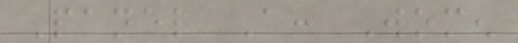Panel A: Women
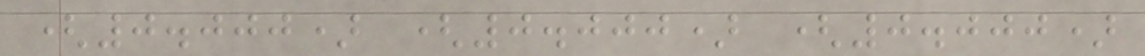(0.000) (0.000) (0.000)
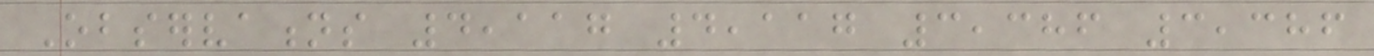Observations 4,117 4,117 3,386 3,386
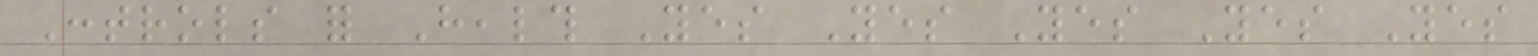Controls for Health Yes Yes Yes Yes Yes
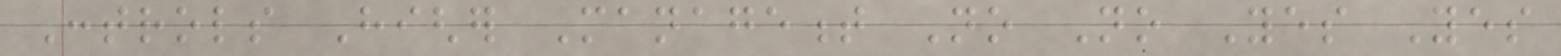Controls Higher Management No No Yes Yes
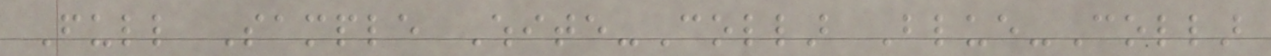Full Sample White-Collar Blue-Collar
